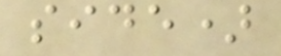side)
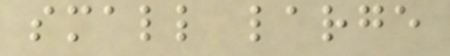small large
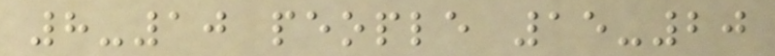8-10 people 15-20
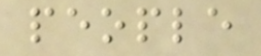people
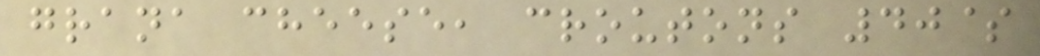grana cheese, croutons 40$
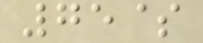75$
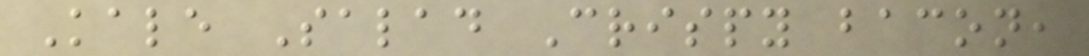Kale Salad Crispy bacon,
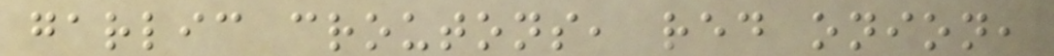garlic croutons, red onion,
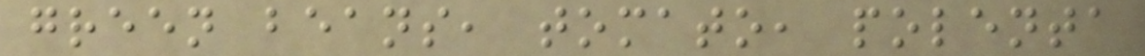green beans, tomato, polenta
